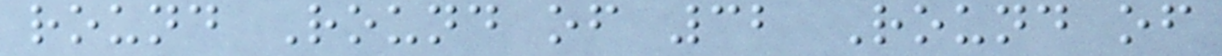round Round of 32 Round of
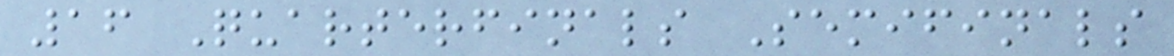16 Quarterfinals Semifinals
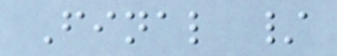Final /
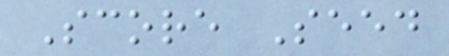Score Seed
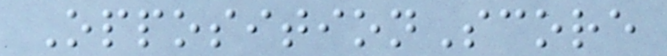OppositionScore
